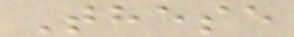These
